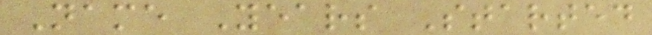Name Years Started
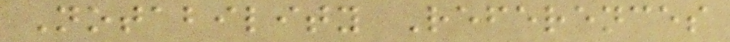Notability References
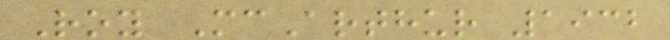Roy McArthur 1932
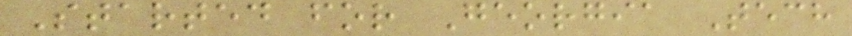Started for Georgia Tech
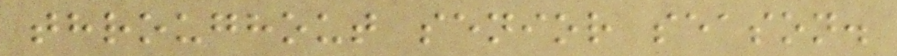throughout senior season.
